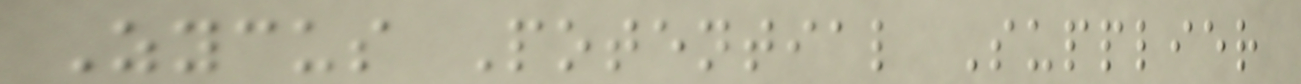Zycus Potential Supplier
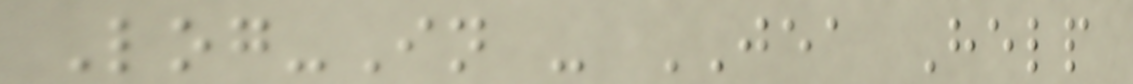Log-In - JEA Help
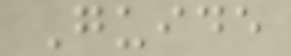Guide
